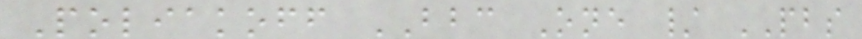Poliakoff BBC One / PBS
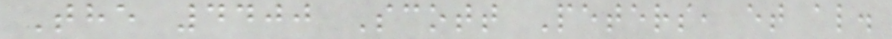The 4400 Scott Peters, et al.
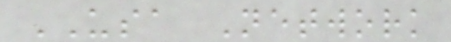USA Network
